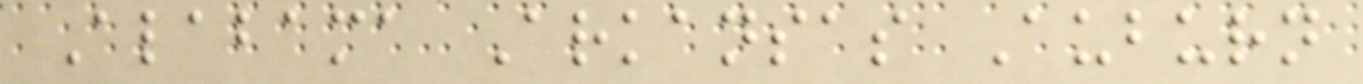Alabama Arkansas Auburn
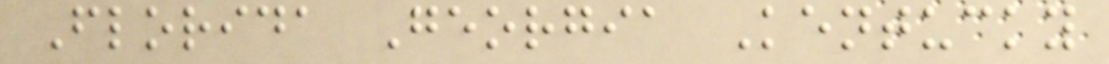Florida Georgia Kentucky
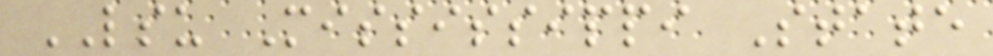LSU Mississippi State
